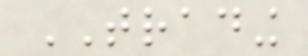TRADING
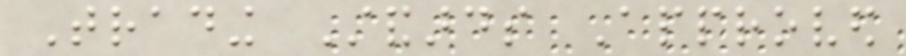Trading Standards Approved
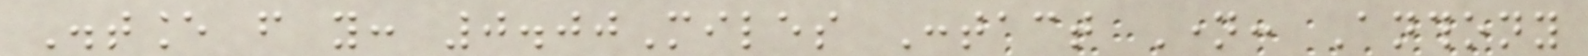Distance from you: 0.00Miles Contact Name: Anthony
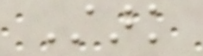Stark
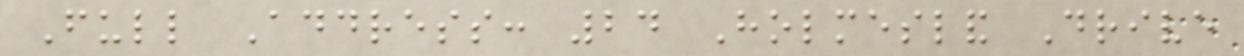Full Address: 24 Holmesland Drive
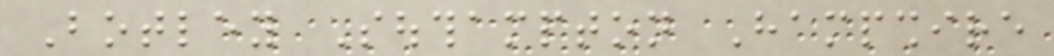Botley Southampton Hampshire
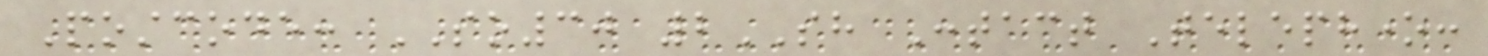Postcode: SO30 2SH Contact Telephone:
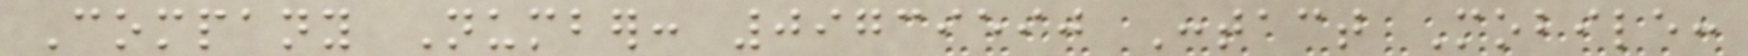Company Number: 09739590 Contact Mobile:
